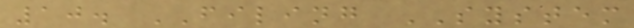10. FILING SYSTEM
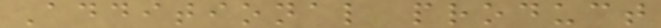Additional product
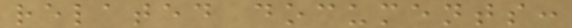related documents:
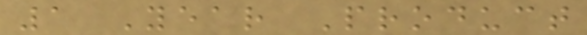1 Year Product
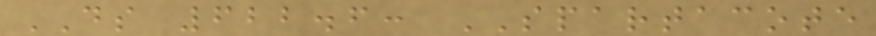DS 622.6: SPARTACOTE
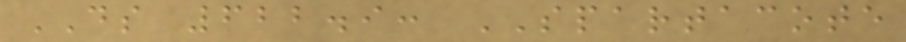DS 622.9: SPARTACOTE
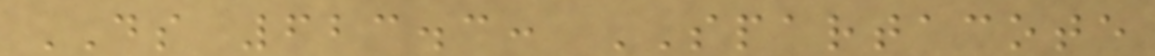DS 623.3: SPARTACOTE
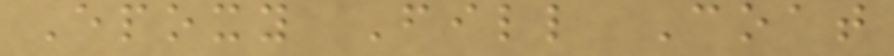Epoxy Fill Coat
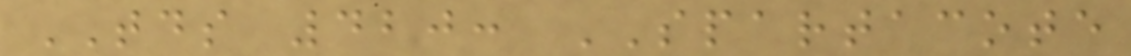TDS 420: SPARTACOTE
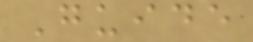Guide
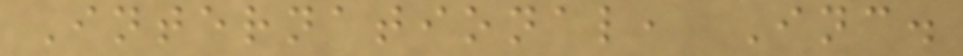International, Inc.
